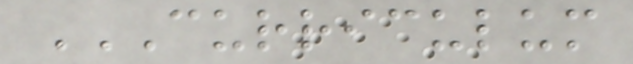CURRICULUM
